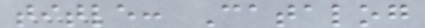title: Catalog
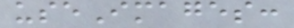useImages:
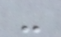-
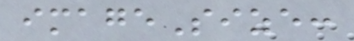imageSize:
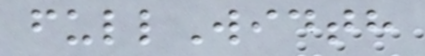fullWidth
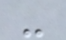-
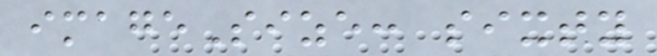imageSize: sixty
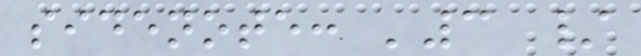sidenote: '3 /
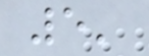5'
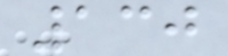130
